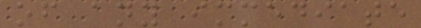of any immediate
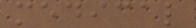medical
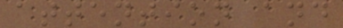attention and
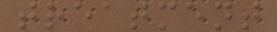treatment
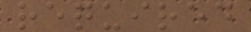required
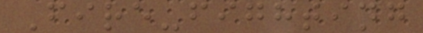Fire-fighting
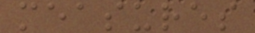measures
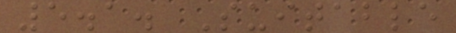5.1. Suitable
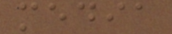media
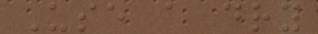Use a dry
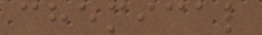chemical
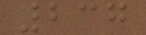237
